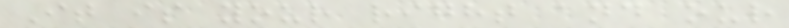It is your right and our
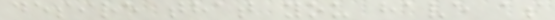desire that you have as
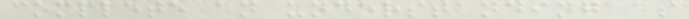complete an understanding as
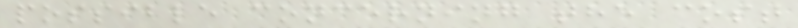possible concerning the cost
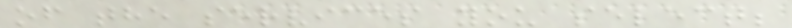of the services you select;
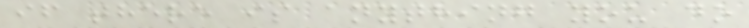if there is anything you do
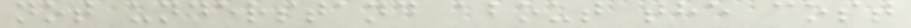not understand about the cost
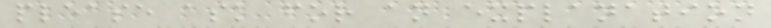please ask for an explanation
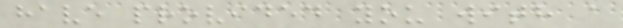have provided you with a
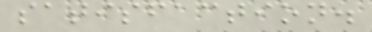satisfaction.
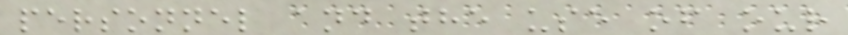personnel and the use of our
